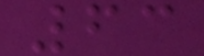63
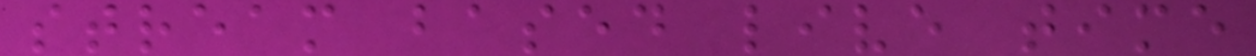stream based live time
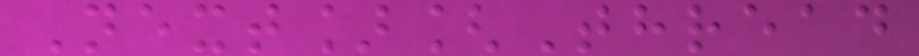Next][Thread
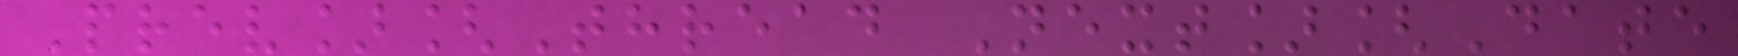Prev][Thread Next][Date
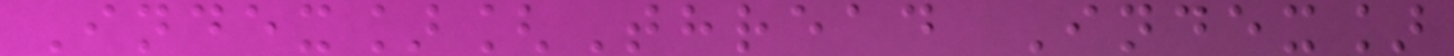Index][Thread Index]
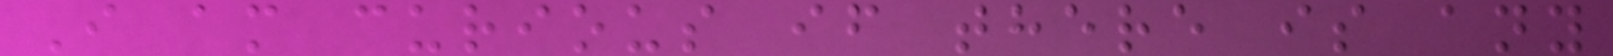I am curious if there is any
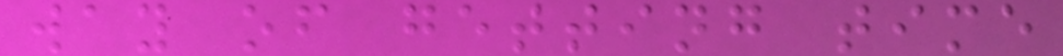way of getting time
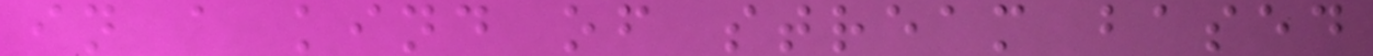in a kind of stream based
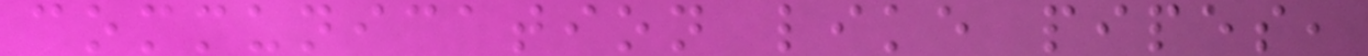communication like pipes,
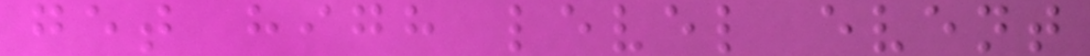get high level event
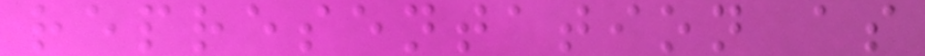representation as
